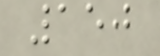150
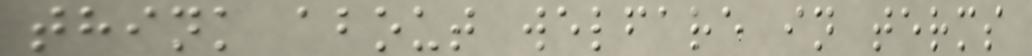think about welfare in terms
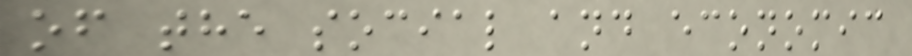of the social and economic
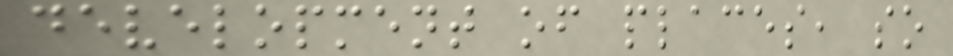development of places, so
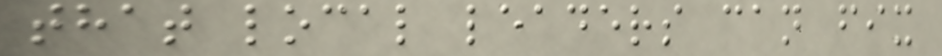that local leaders can fix
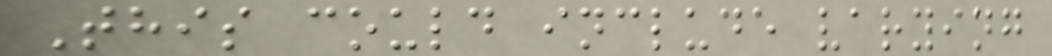This could include varying
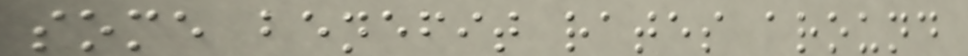some benefit rates around
